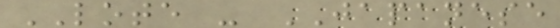LOTE - JAPANESE
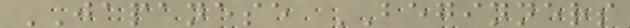JAPANESE BEGINNERS
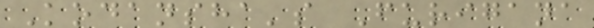Kodansha's Furigana
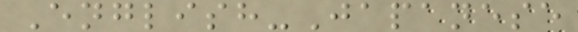English-Japanese
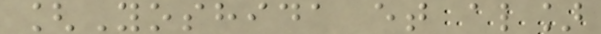[Yoshida et al]
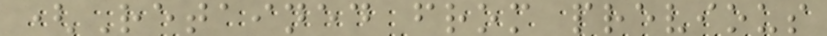(Retained from previous
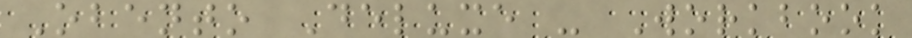Obento Deluxe - Workbook
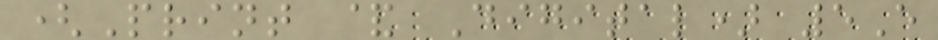(Print & Digital) 5E
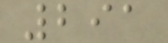291
